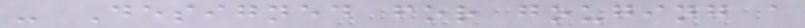- Designed for gouging a
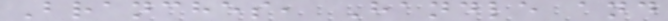Branches, Handle and
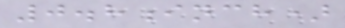0.8inch)
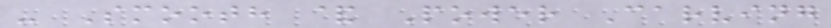- Smooth & Power Carving
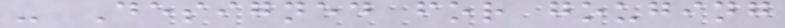- Designed for gouging
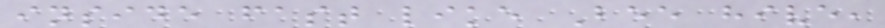inside fast like Bee hive,
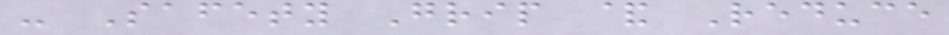- Safety Grip & Reduce
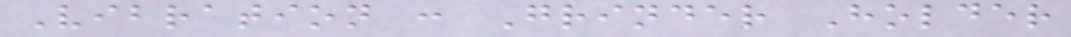Vibration : Grinder Holder
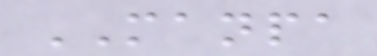MANPA
